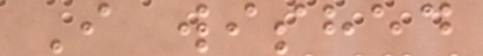I wished
